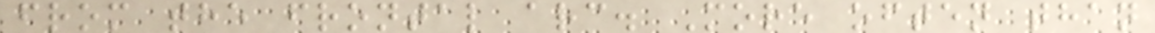from the frontal arc. More often than
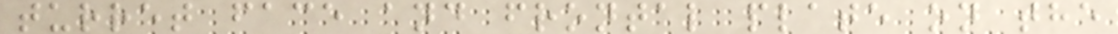turret face and frontal plate on the
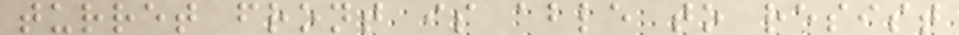turret front is able to resist
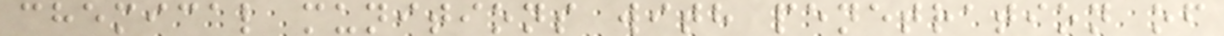chemical munitions with penetration of
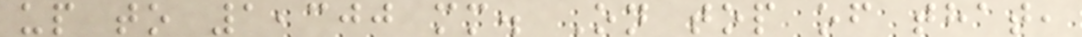up to 1,300 mm. On top of that,
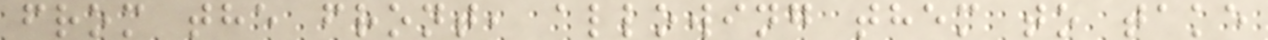from the front, allowing them to take
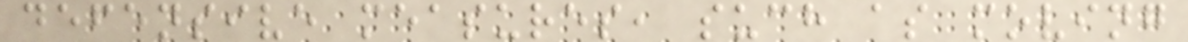defensive measures, such as moving
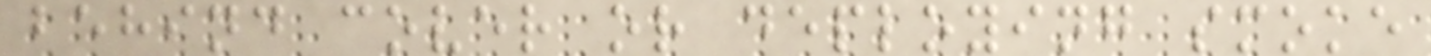behind cover or deploying smoke
